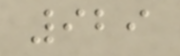929
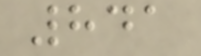841
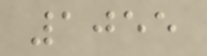1055
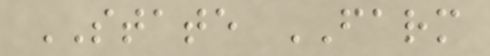STATE FARM
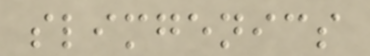slimgenics
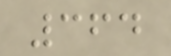364
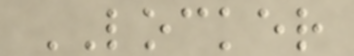LOCKER
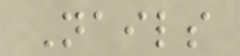Nails
